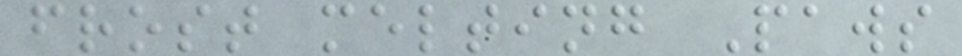frost melting Paws
